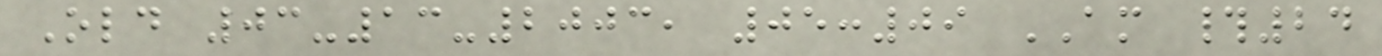Old 03-13-2003, 05:09 AM #24
